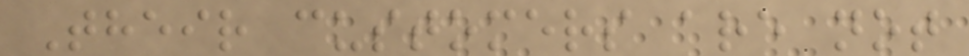Their customers are not
